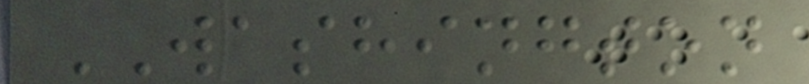WASHINGTON
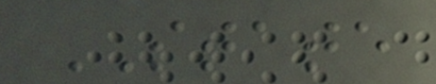STATE
